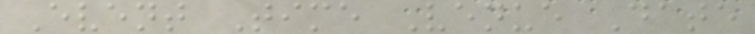Event Time Venue Date
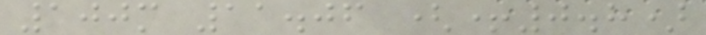100m 11.06 (+0.8)
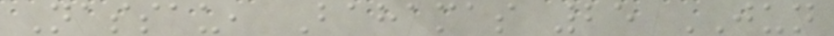Nassau, Bahamas 25 JUN
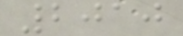2010
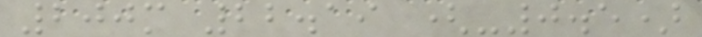200m 22.19 (-0.5)
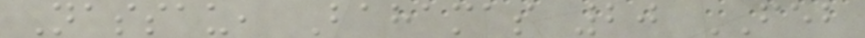Nassau, Bahamas 20 FEB
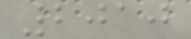2010
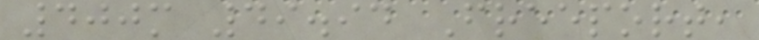400m 49.94 Freeport,
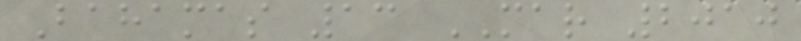Bahamas 13 MAR 2010
